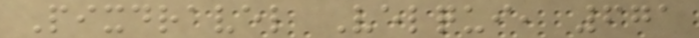Pixdravel Velqui, 671
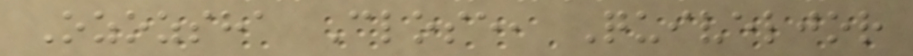Ozozsha Close, Quiveljor
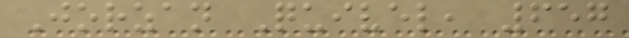Jorzan Quivel, 657
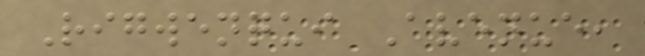Rigwenqui Avenue,
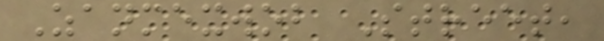Zanmexwob Street,
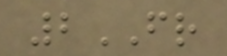2FR
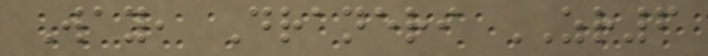Way, Draneri ZR6
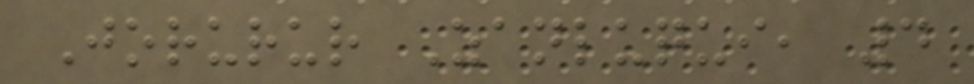Jorurur Zanluqui, 4
